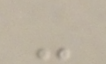-
